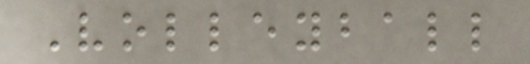Volleyball
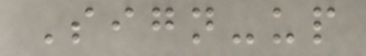Sign-up
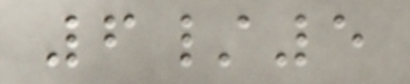6/5
